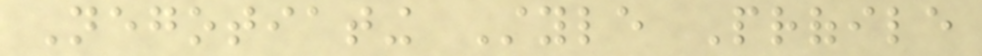Negotiating Style Profile
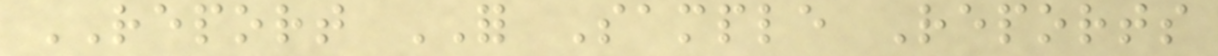REPORT FOR Sample Reports
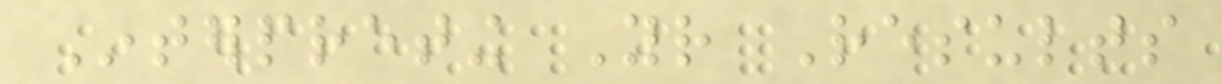Interpreting Your Results
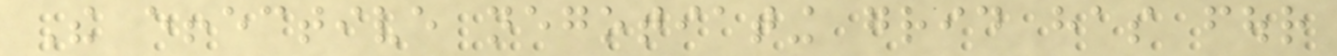The effective negotiating grid has four
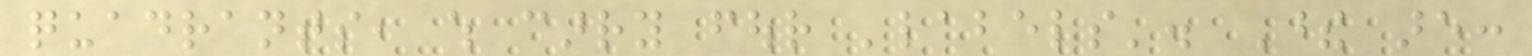quadrants, which carry four 'labels'. These are:
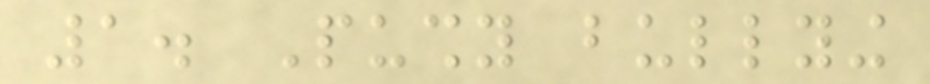1. Pushy bullying
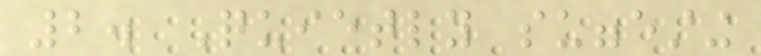2. Quietly suggesting
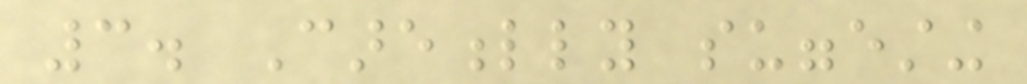3. Carefully suggesting
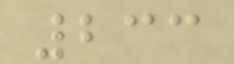233
